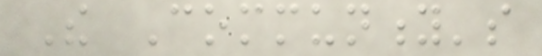The Community's
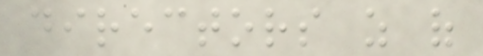directors as of
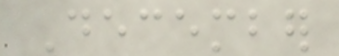December
